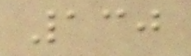130
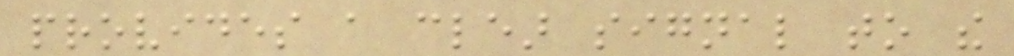provides a clear signal to the
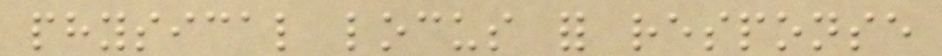physical locus for response
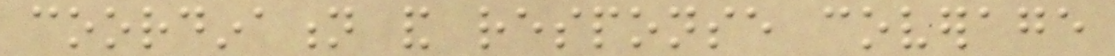coordination and response coverage
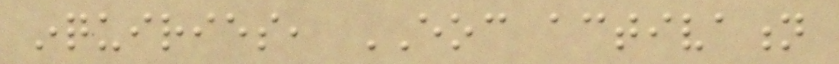inquiries, EOC activation
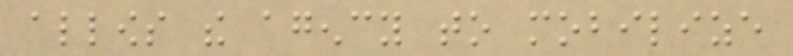allows the agency to mobilize
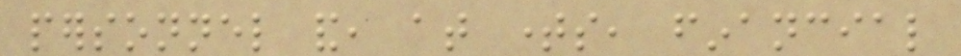personnel and, at times, financial
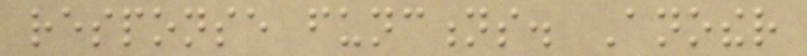response functions. Another
